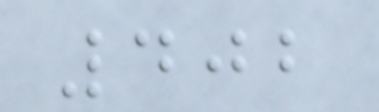402
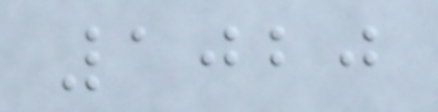1020
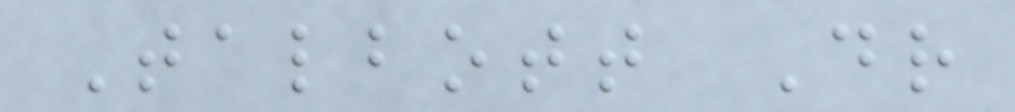Talbott Dr
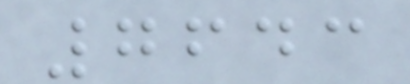7643
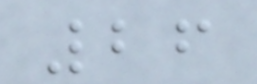26
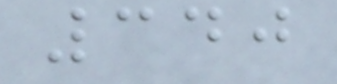340
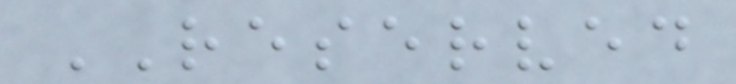RESERVED
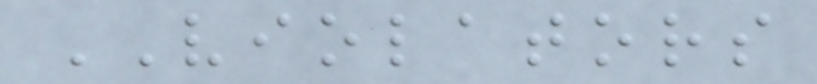VIOLATORS
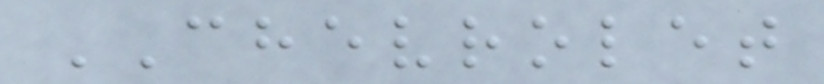CHEVROLET
